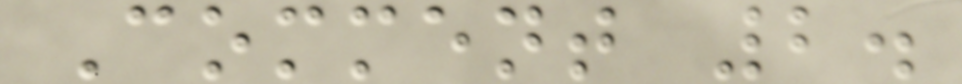Comment 2.
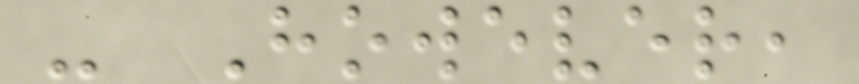- However,
